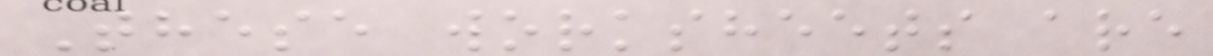These worksheets are
